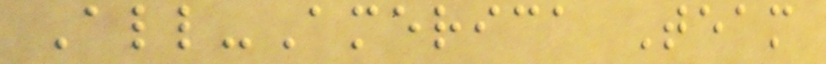All-America Team
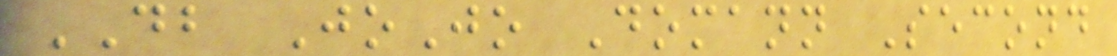DB JoJo Domann Second
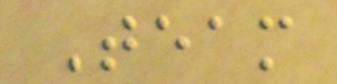Team
